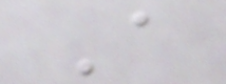A
